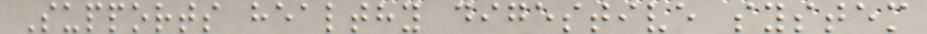Supports healthy digestive system
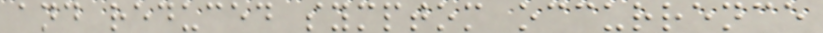and reduced symptom occurrence
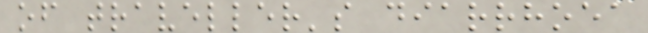of traveller's diarrhoea
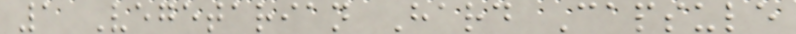1 Vegetarian Hard Capsule
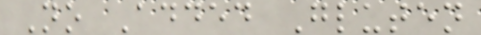No Added Gluten
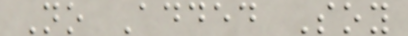No Added Soy
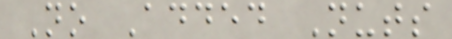No Added Nuts
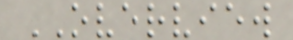OVERVIEW
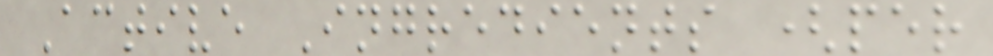Active Ingredients (per
